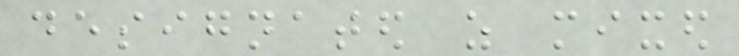designated as mixed
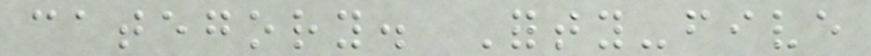category. Forty-five
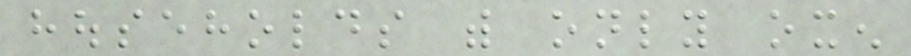households with only oxen
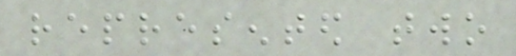represented two
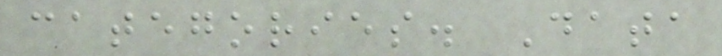categories. Data
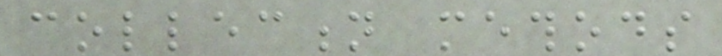collection methods
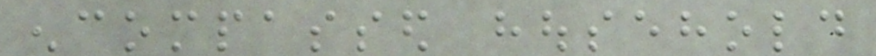encompassed household
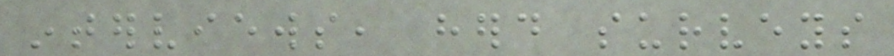interviews, herd surveys
